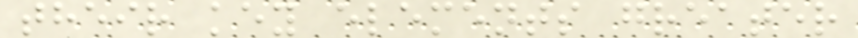their key elements greater
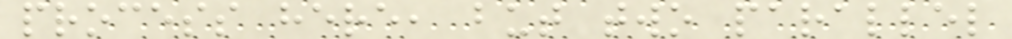process here, but two parallel
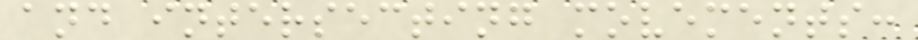and intersecting movements:
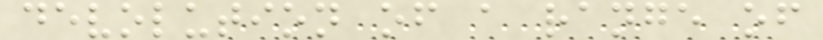devolution of a range of
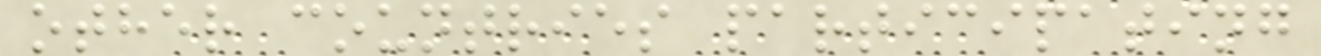other countries participating
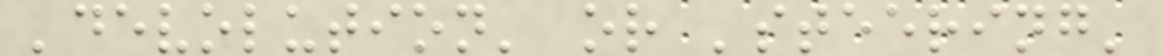'devolution' or 'steering'
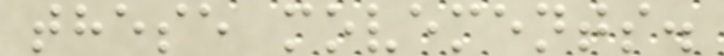these movements.
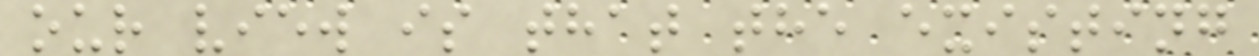our view is that the existing
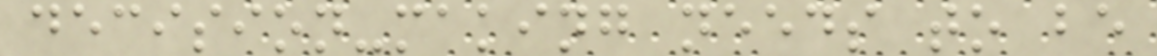decision-making needs to be
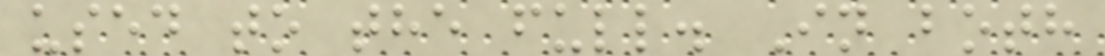used to the full. In both
